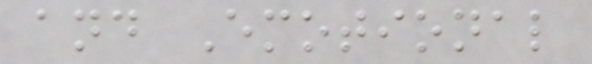and Emotional
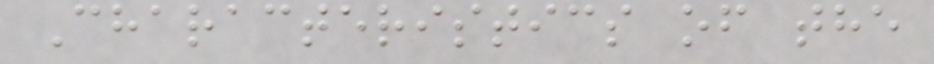Characteristics of the
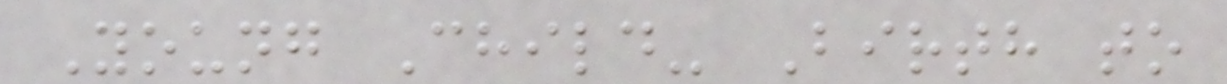Young Child- Birth to
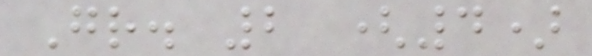Gr. 2 (4)
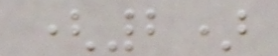(2)
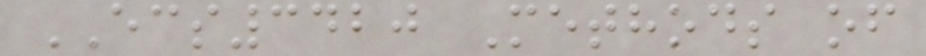ECS3420 Methods of
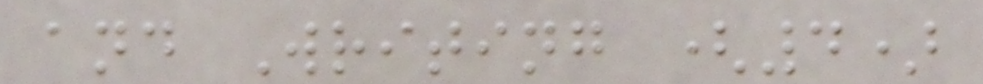and Writing (4)
